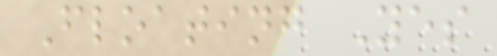Floating Yes
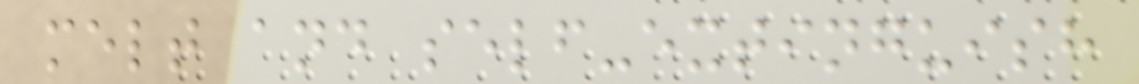melt and self-extinguish
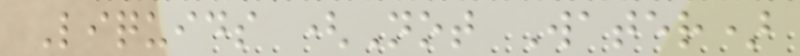Liquids (Not Water)
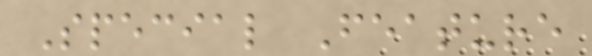Special Feature
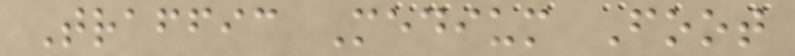Traffic Medium Foot
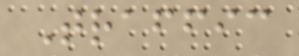Traffic
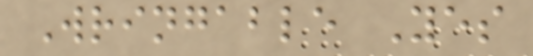Wringable Yes
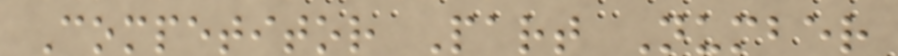Competitor Part Number
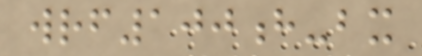wrf100h-bx
